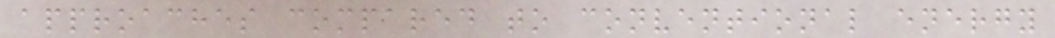approaches compared to conventional energy
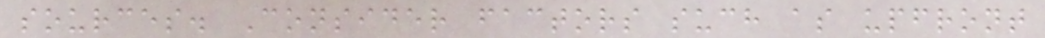sources. Consider factors such as upfront
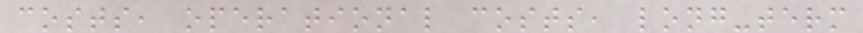costs, operational costs, long-term
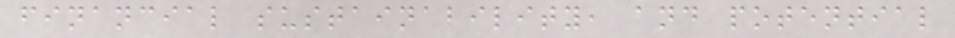financial sustainability, and potential
